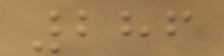286
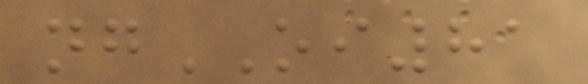ngOI81
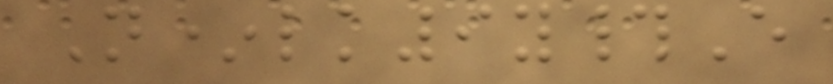N*lk9y#E
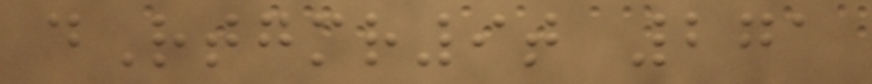dRtgmr9t 271
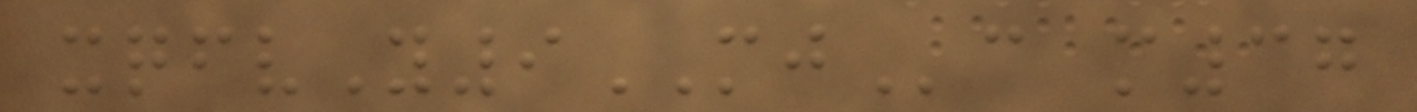xqfvY9MJc m37
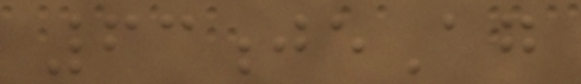63jeAg
